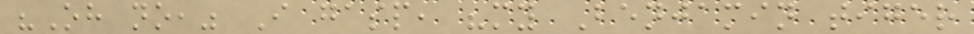"Oh no," I gasp, "my Benjamin tiger
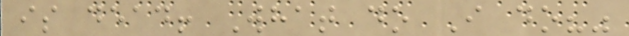is dead! What do I do?"
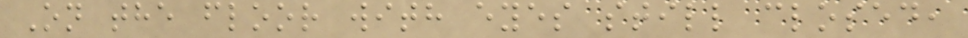On the floor with eyes still closed,
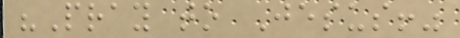"Pray to Jesus!"
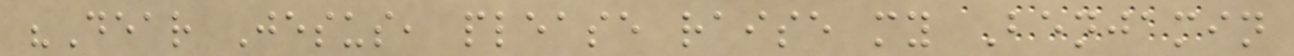"Dear Jesus, please raise my Benjamin
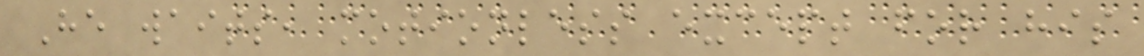He waits, motionless except for his
